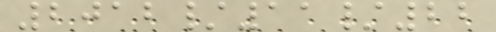2012/11/22
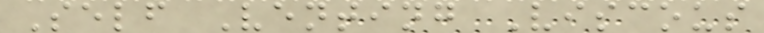Self Venting Viscous
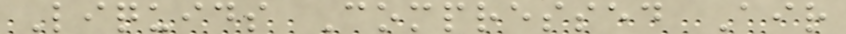Liquids Compressed Air
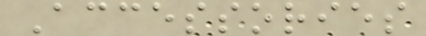Accessories
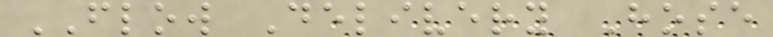FLOW Delivery Hose
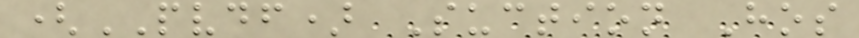(PVDF) Suction Hos
